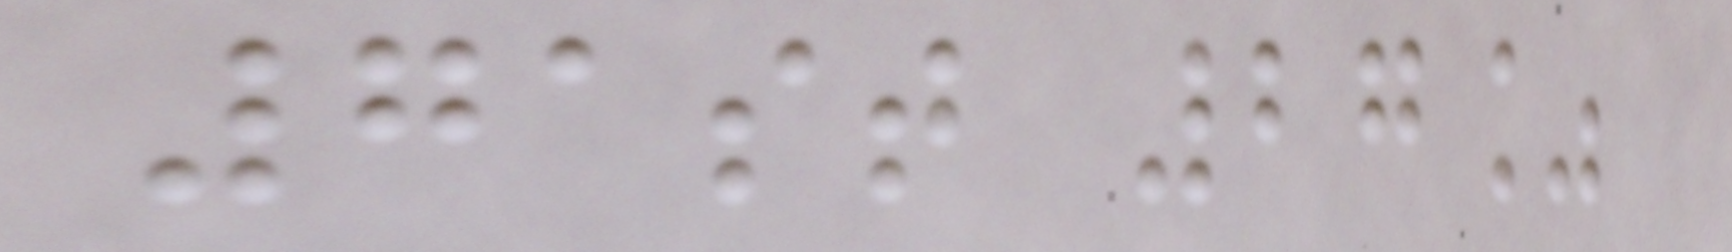71st 27%
